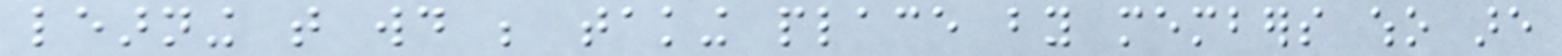learning that would be taking place by members who are
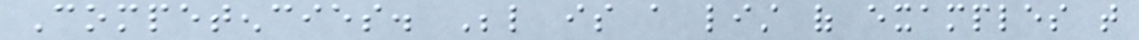Competencies. Below is a list of examples that
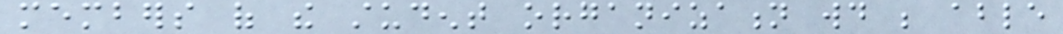members of the student organization would be able
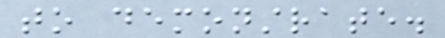to demonstrate.
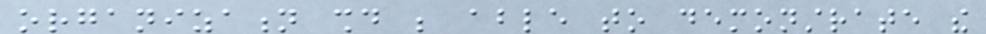organization should be able to demonstrate the
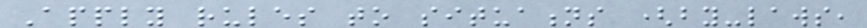Apply rules to situations (by-laws,
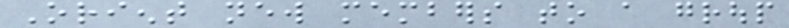Orient new members to a group
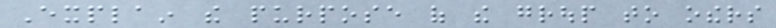Explain the purpose of the group to others
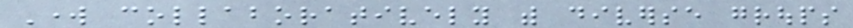Work collaboratively with diverse groups
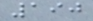190
